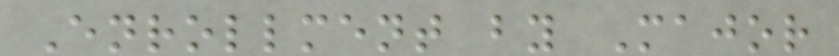Enrollment by Major
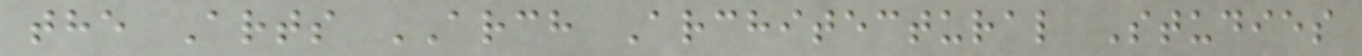the Arts ARCH Architectural Studies
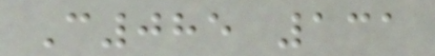C085 131
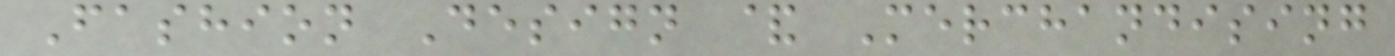Fashion Design & Merchandising
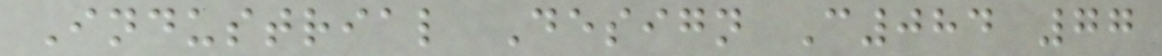Industrial Design C084 77
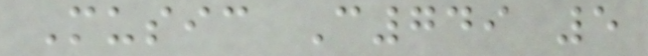Music C749 5
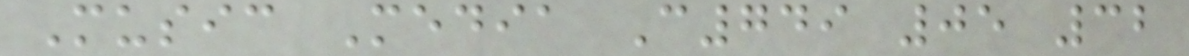Music Media C749 05 32
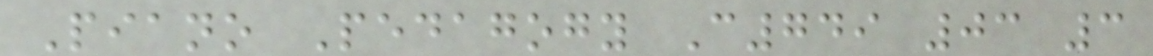Piano Pedagogy C749 03 3
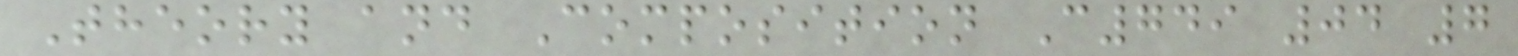Theory and Composition C749 04 7
